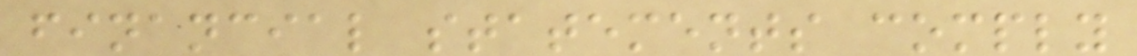financial statements comply
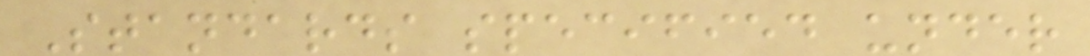Standards specified under
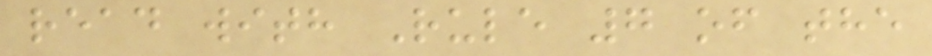read with Rule 7 of the
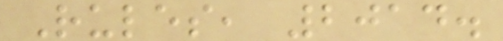Rules, 2014.
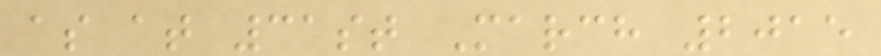as at 31st March 2015
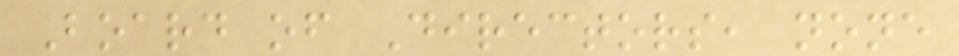Board of Directors, none
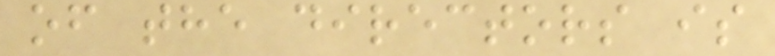of the directors is
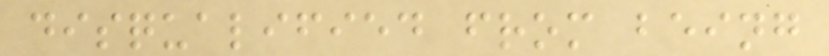disqualified from being
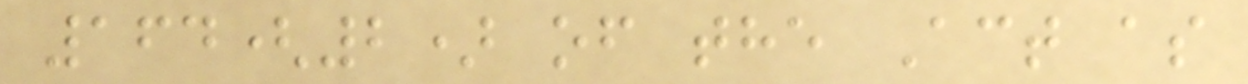164(2) of the Act as
